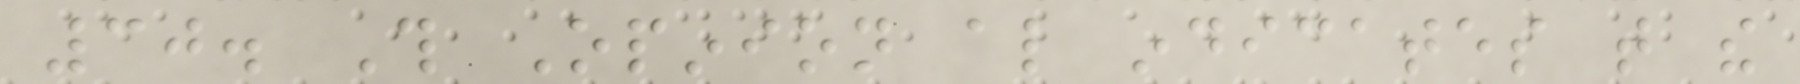30. This Opinion also indicates that the
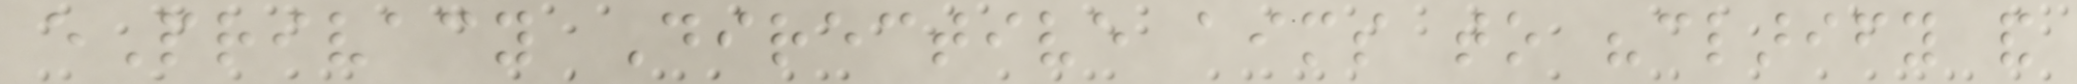ePrivacy Directive aims to "clarify and
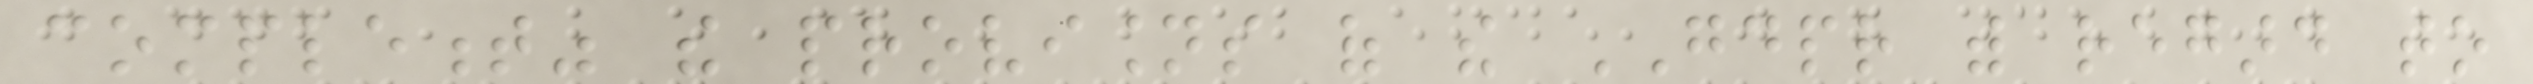complement" the provisions of the GDPR with regard to
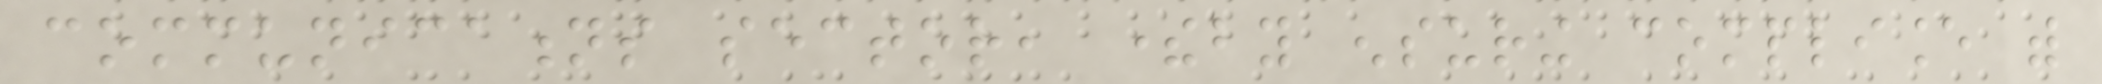communications sector, thereby ensuring compliance with
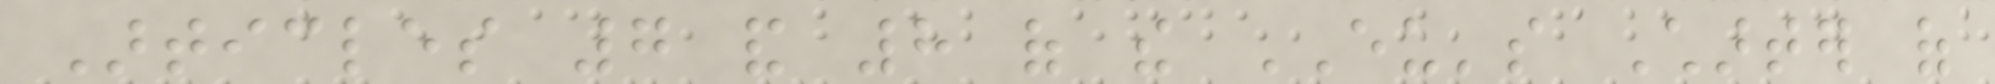Articles 7 and 8 of the EU's Charter of
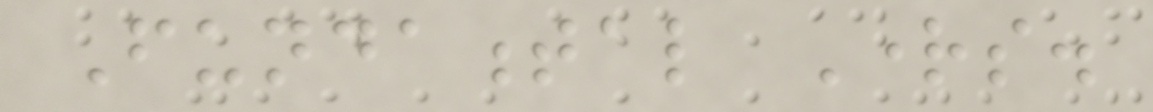Fundamental Rights.
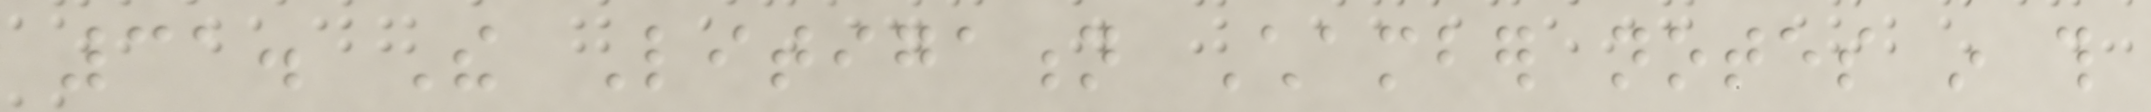31. The Litigation Chamber notes in this
